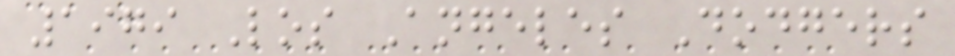1979 Los Angeles Dodgers
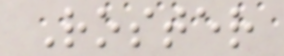Roster
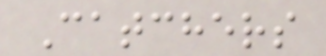Catchers
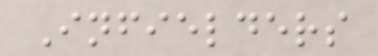Infielders
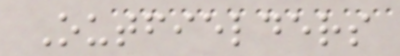Outfielders
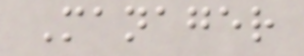Manager
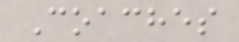Coaches
